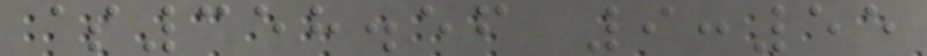$358.56 9:55
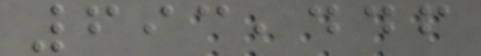693,446
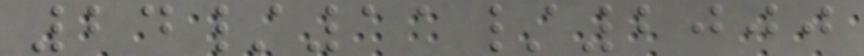24/11/2000
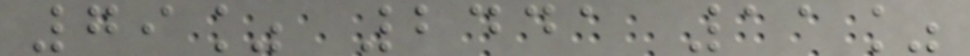79% 2441 11%
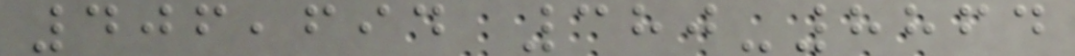406,694 380-8864
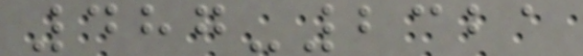487-2321
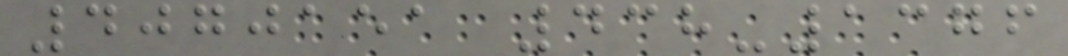4070151 438-1376
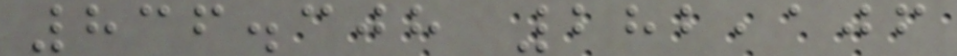836.308 282,106
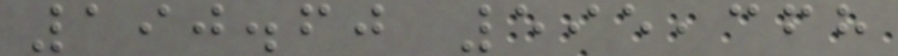190.60 595,368
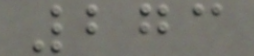273
